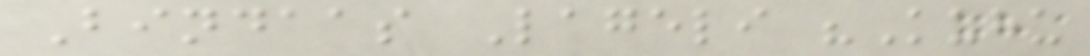Bindaas Lageli "Kuhu
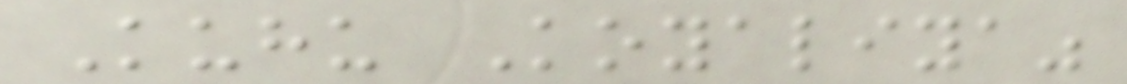Kuhu Koyaliya"
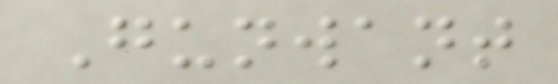Gunwant
